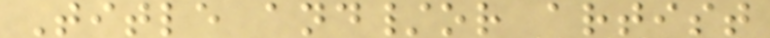Title and/or artist
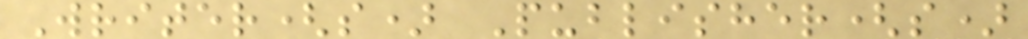Writer(s) Publisher(s)
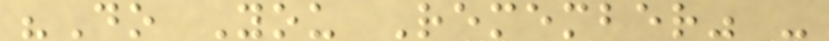"Do You Remember" -
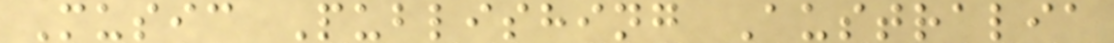Music Publishing Australia
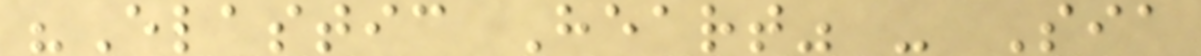"Elastic Heart" - Sia
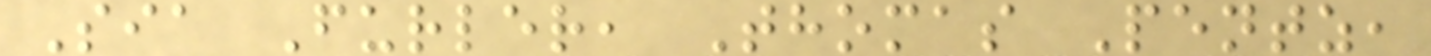Sia Furler, Thomas Pentz,
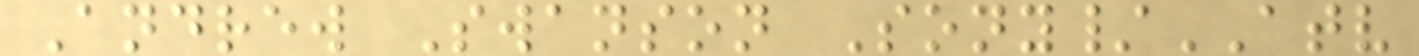Andrew Swanson Sony/ATV
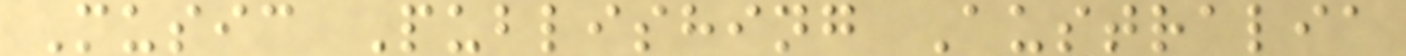Music Publishing Australia
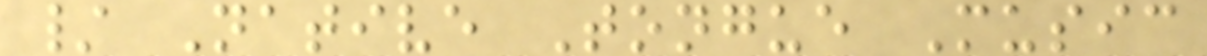/ Native Tongue Music
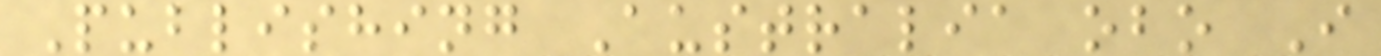Publishing Australia obo I
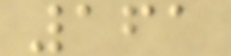161
